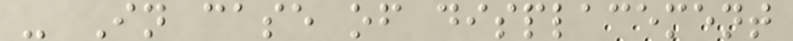- In case of displacement
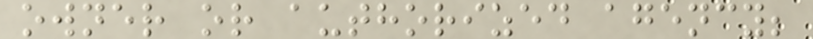owner or authorized agency;
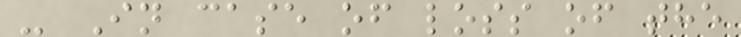- In case of loss of the
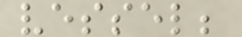vessel;
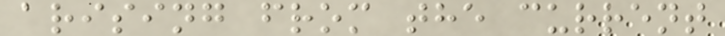arising from the current
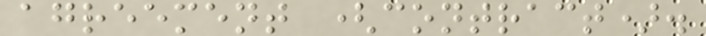agreement (contract).
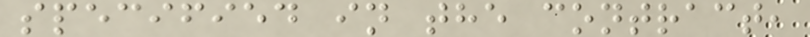specified in the contract,
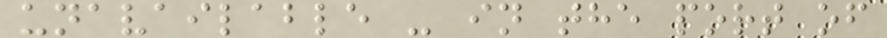unavailable - in the port of
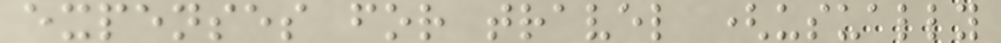expenses for travel (usually
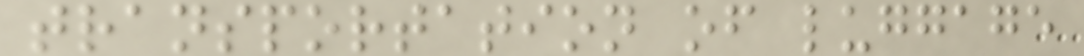transportation of luggage
